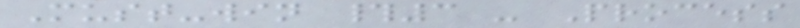Must-win #3 - Process
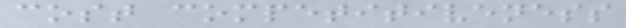cost competitiveness
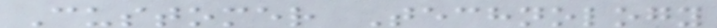Customer Technology
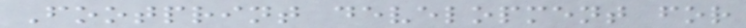Footprint development for
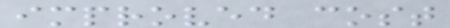improved cost
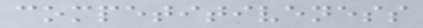competitiveness
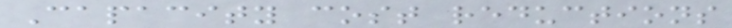Capacity cost reductions
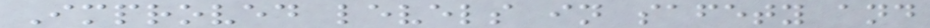Improved levels in safety and
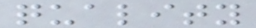quality
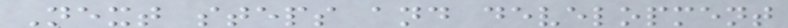Next steps and development
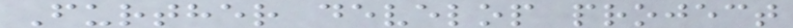Further develop project
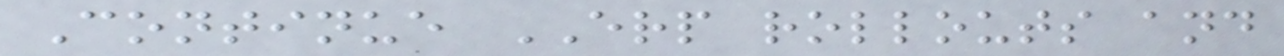Continue ERP rollouts and
